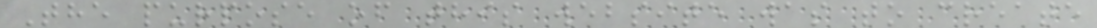The purpose of this website was to create
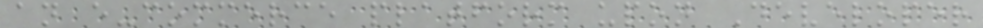an e-commerce platform upon Developer
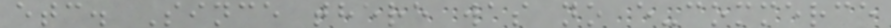etc. Since there was no e-commerce
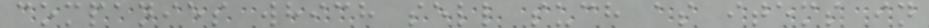companies which sell such as items in
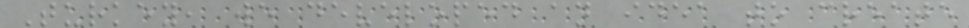Turkey, we developed an idea to create
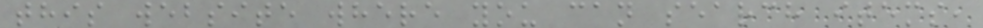this website where you can search items,
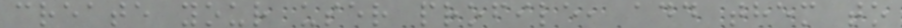create your user profile, add them to
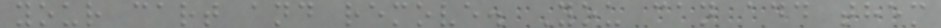your cart and remove. You can add them
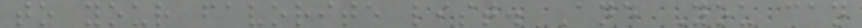to your favorite list. And You can
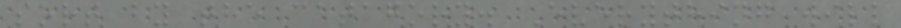sort by the catagory. Everything will
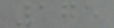175
